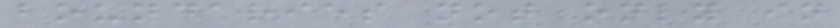boundaries not only in
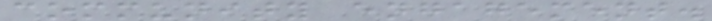community engagement.
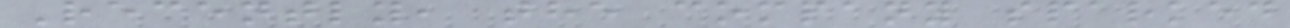Recently, the company sparked
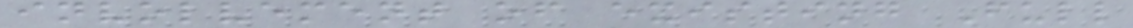involvement of existing Full
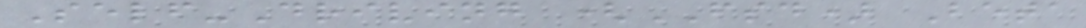Self-Driving (FSD) Beta
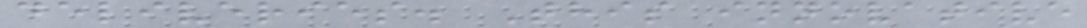deliveries. This innovative
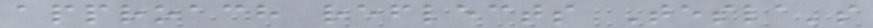approach reflects Tesla's
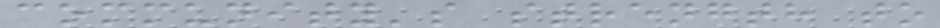community's strength to
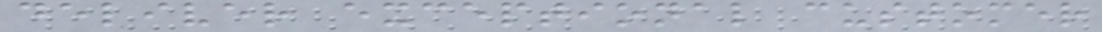deliver exceptional customer
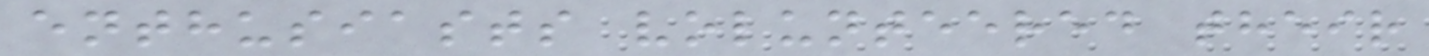enthusiasts volunteered their
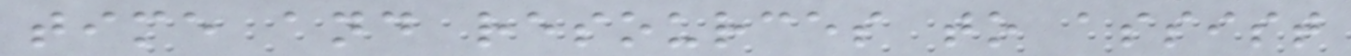time and resources to assist
